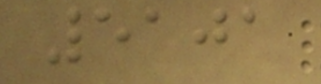5101
